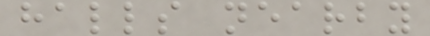halls nearby
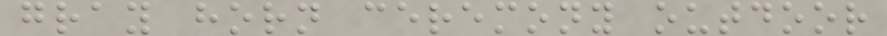gray horn ceremony outdoor
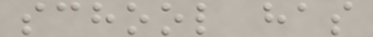school has
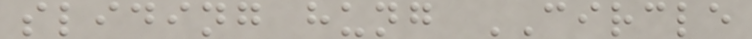sliding hung CIRCLE
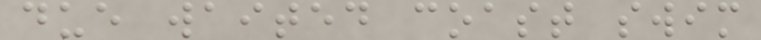due waited coast swim
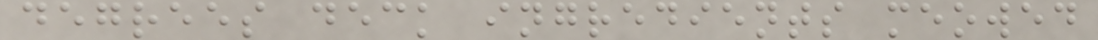degrees deck ingredients meowed
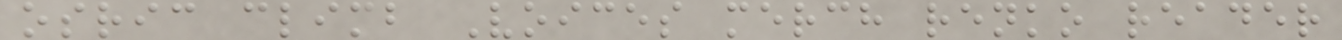osric climb Voices merch renko reader
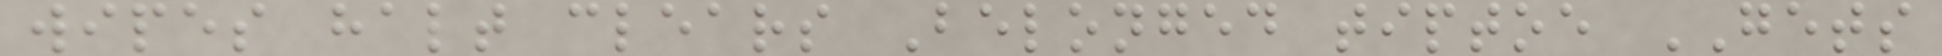wipes halt clears Belonged tiptoe GETS
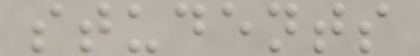students
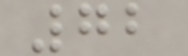72
